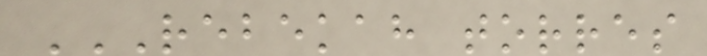REBEKAH TORRES
